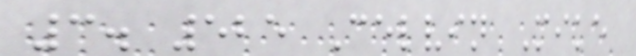3. 525 Celvin Mike
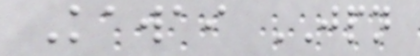Kawai JPN
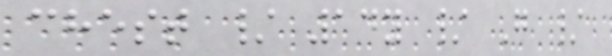chest / 14y / G /
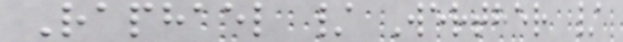Raphael / Werther /
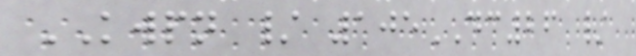KWPN / 105DC26 /
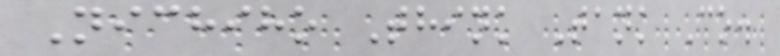Nichiho Think Tank Co.
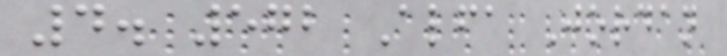4. 572 Alfa Jordan
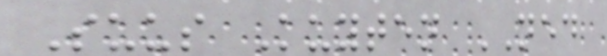Suus Kuyten NED
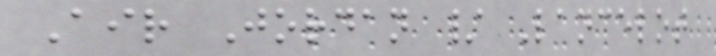Air Jordan / Lancelot
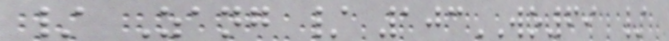/ Zang / 103WO69 /
